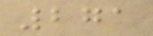271
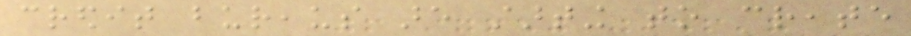credit bureaus are starting to create
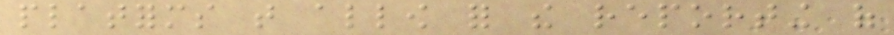platforms that allow for the reporting of
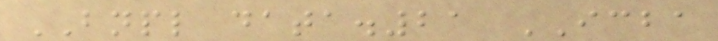BNPL data.21 ICBA
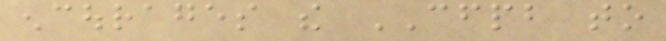encourages the CFPB to
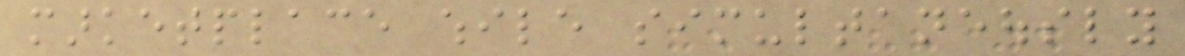marketplace while simultaneously
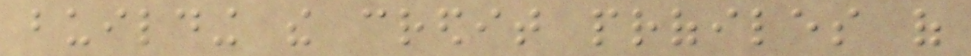building the credit profiles of
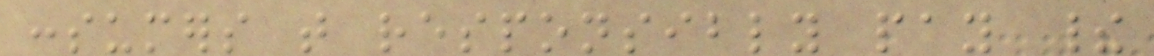consumers that responsibly pay their
